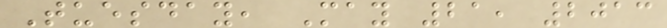Tuesday, May 21, 2013
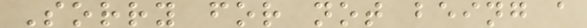Sorry for not being a
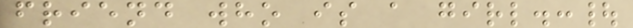friend who is a girl.:|
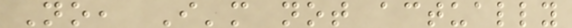No, I'm not actually
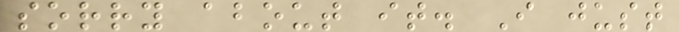sorry about it. I just
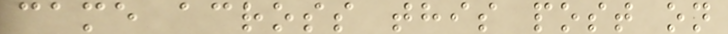came across this post on
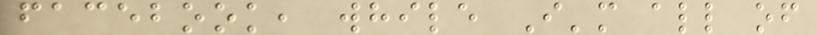facebook, while I'm all of
